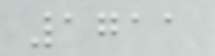1711
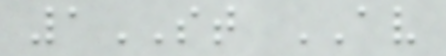1ST AV
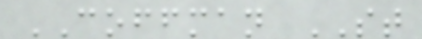COFFMAN ST
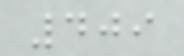409
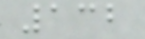132
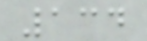134
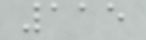115
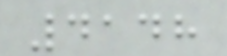4148
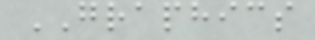GRAPHICS
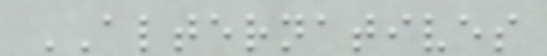ALTERNATIVES
